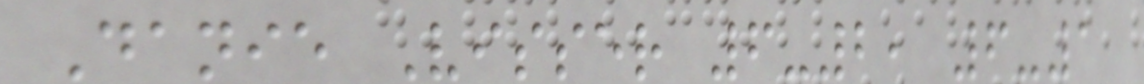Danie Visser 6-2, 6-1
